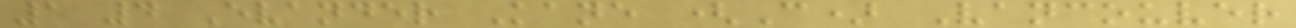1 4 Evander Kane (C) Vancouver
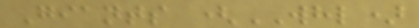Giants (WHL)
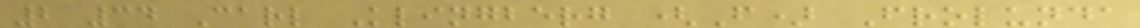2 34 Carl Klingberg (F) Frolunda
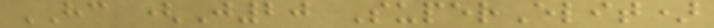HC (J20 SuperElit)
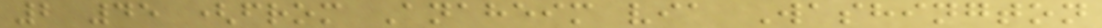2 45 (from Anaheim via Washington
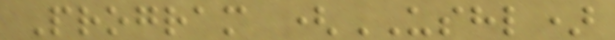Program (USHL)
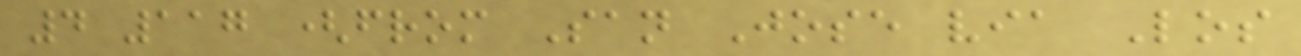4 117 (from San Jose via Los
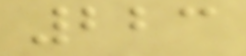223
